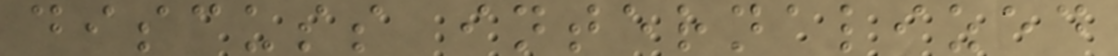discuss internalized
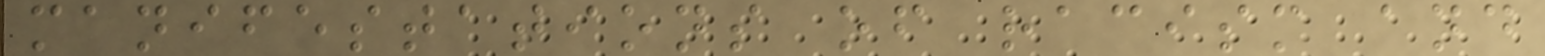manifestations of racism and
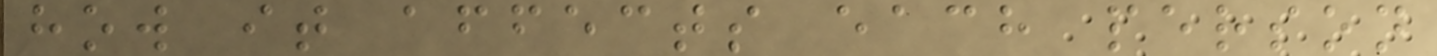how it affects each person
